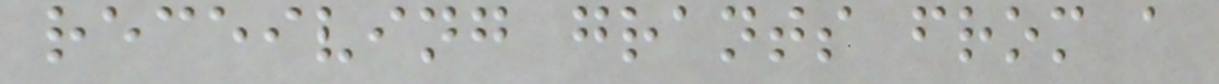receiving grants from a
